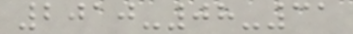2010-08-31
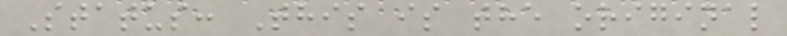Status: This is the original
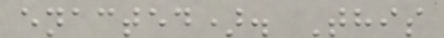enacted). This
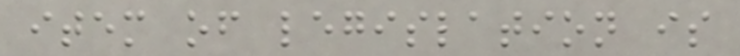item of legislation is
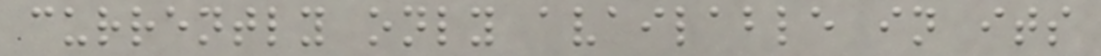currently only available in its
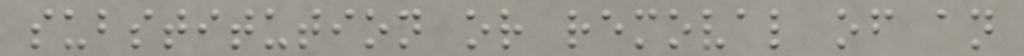substitution or removal of an
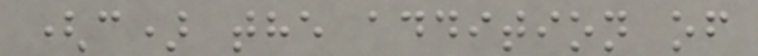(c) the addition of
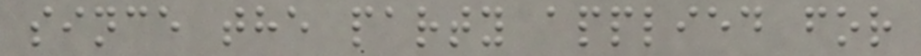since the party applied for
